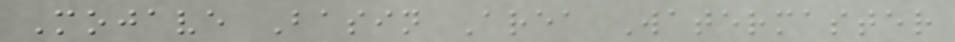Mojave Basin Area Watermaster
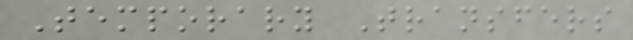Temporary Transfers
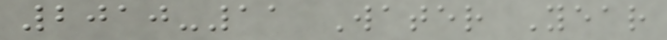2010-11 Water Year
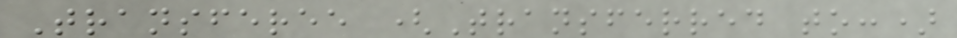Transferee (Transferred to:)
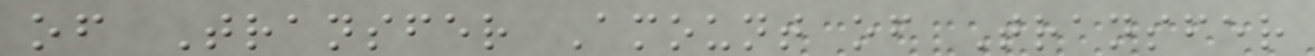of Transfer Amount of Transfer
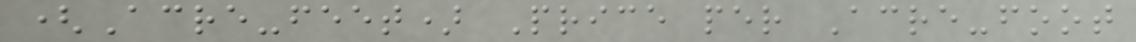(Acre-feet) Price per Acre-foot
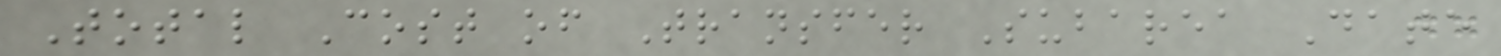Total Cost of Transfer Subarea Date
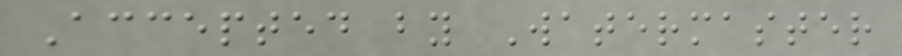Accepted by Watermaster
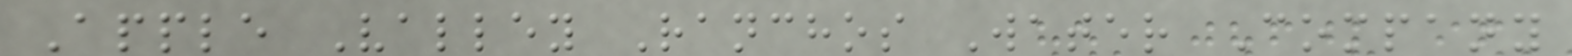Apple Valley Ranchos Water Company
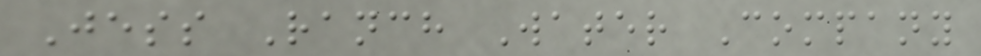Jess Ranch Water Company
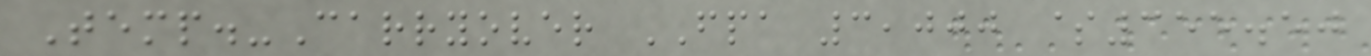Temp.-Carryover FPA 3,000 $355.50
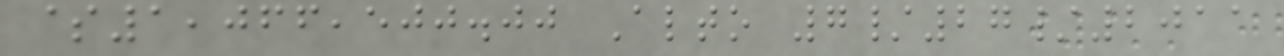$1,066,500.00 Alto 7/27/2011
